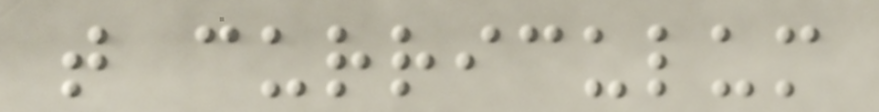that curriculum
